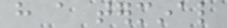have a terminal
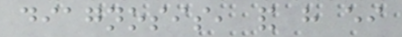diagnosis, and have either
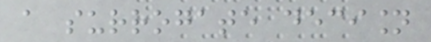a surrogate decision
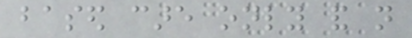based care only and not
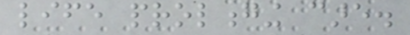life prolonging care.
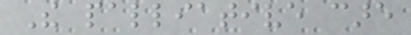The palliative care
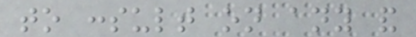to consult on any and
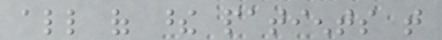all of these patients that
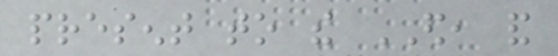present to the ED, and
